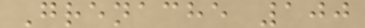Grenache 100
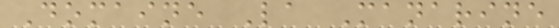Domaine La Manarine
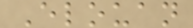Elouan
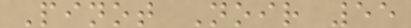Pinot Noir 55
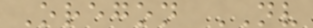Oregon NV
